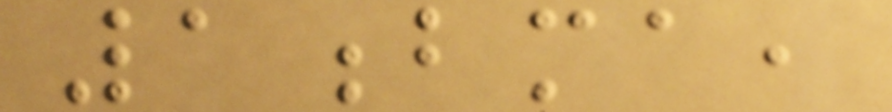1bma,
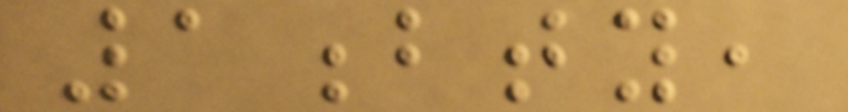1bty,
